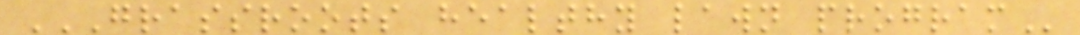GRASSROOTS HEALTHY LAWN PROGRAM
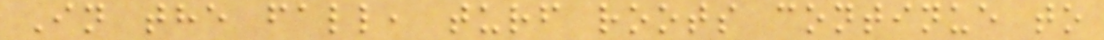In the fall, turf roots continue to
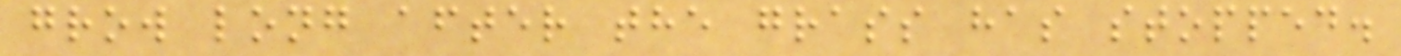grow long after the grass has stopped.
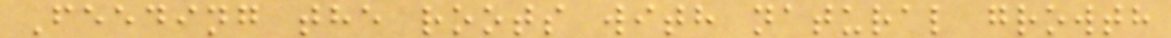Feeding the roots with natural growth
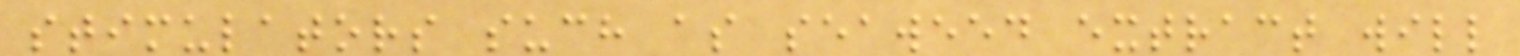stimulators such as seaweed extract will
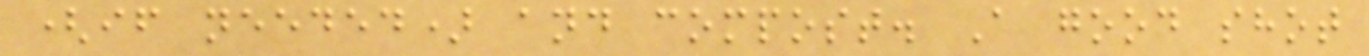(if needed) and compost. A good shot
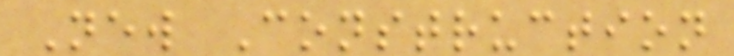New Construction
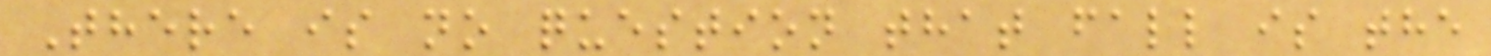There is no question that fall is the
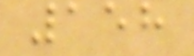158
